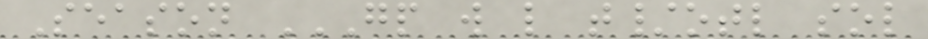Season GP W L T/OTL SOL
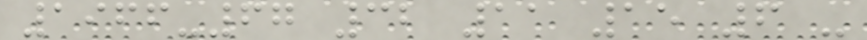1966-67 32 11 15 6 -
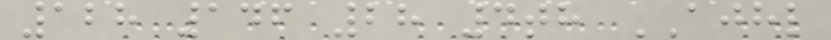128 146 28 4th AJHL
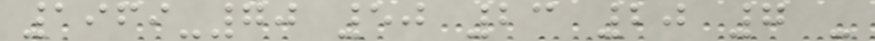1969-70 50 23 20 7 -
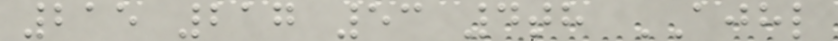215 217 53 4th AJHL
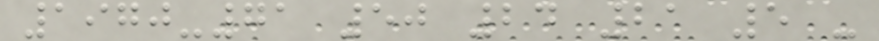1970-71 50 24 21 5 -
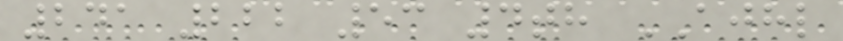241 222 53 4th AJHL
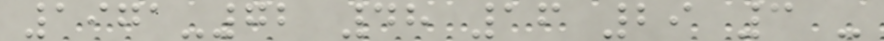1971-72 48 16 29 3 -
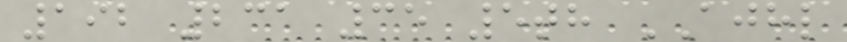192 231 35 5th AJHL
